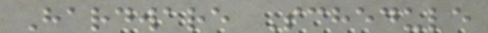Hardware Schedule
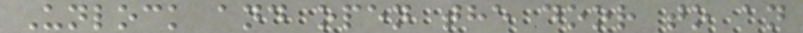Unlock and open the door to an
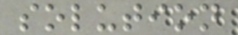solution
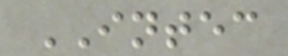INTEC
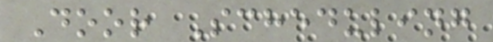Door Scheduling
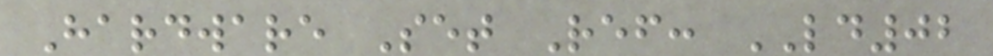Hardware Set Ref: LD02
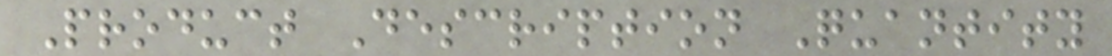Product Description Quantity
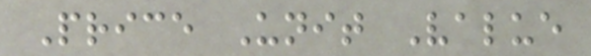Price Unit Value
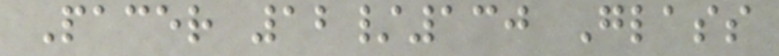Pacer 12/130 Glass
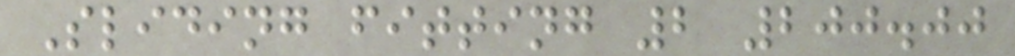Sliding fitting 2 200.00
